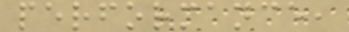performance,
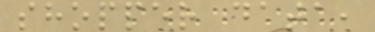shopper data,
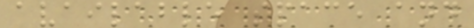available space and
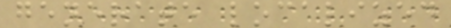generate localized
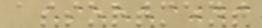assortment
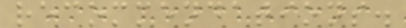recommendations.
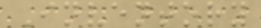Inventory
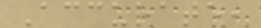Accurate,
